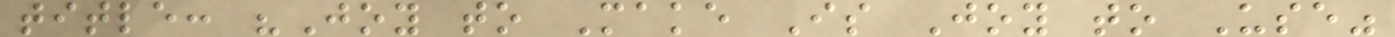title: "Joy to Make Is Joy to Use"
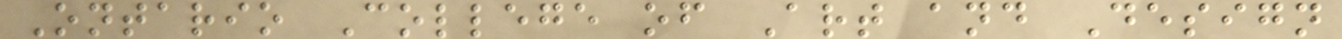Ontario College of Art and Design
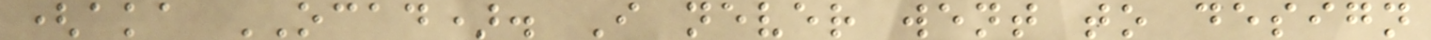(aka OCAD). I never went to design
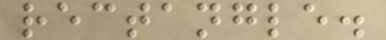rectangle.
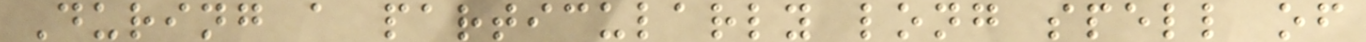During a particularly long spell of
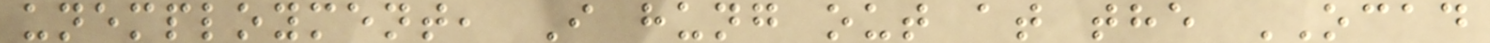unemployment, I hung out at the OCAD
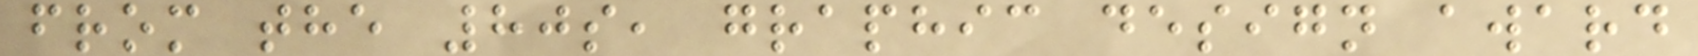from the 80s, graphic design award
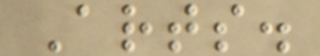Arts.
